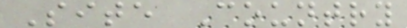Site Country
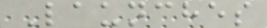Launches
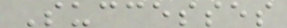Successes
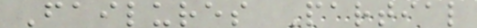Failures Partial
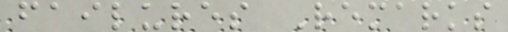failures Remarks
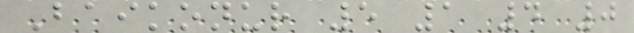Baikonur 5 1 4 0
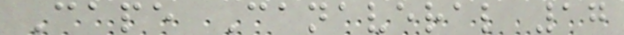Cape Canaveral 17
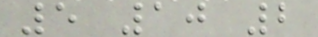5 10 2
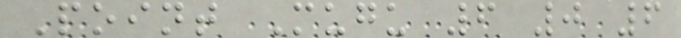Point Mugu 6 0 6
